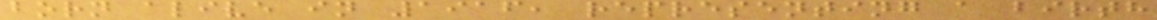born alive in 1916, representing a birth
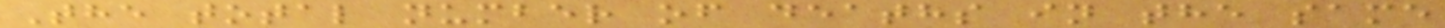The total number of deaths in the same
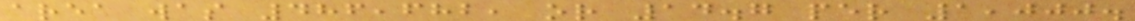area was 486,682, or 14.7 per 1,000.
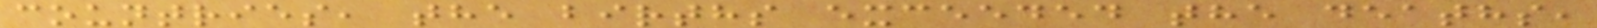countries, the births exceeded the deaths,
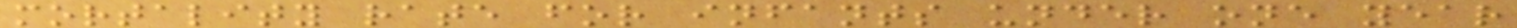mortality rate for infants under one year
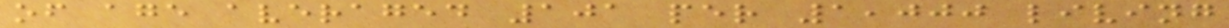of age averaged 101 per 1,000 living
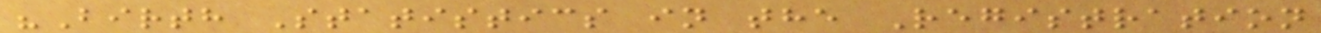"Birth Statistics in the Registration
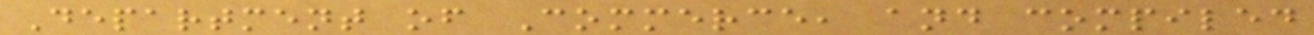Department of Commerce, and compiled
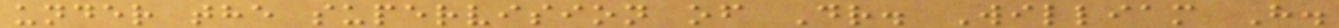under the supervision of Dr. William H.
